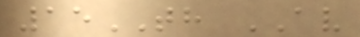15TH AV
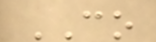CO
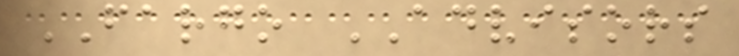FARGO ADVISORS
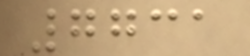7731
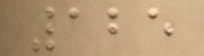125
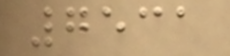7531
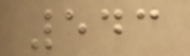543
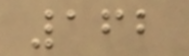162
